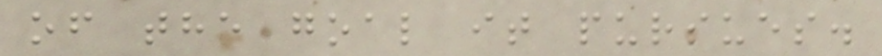of the goal it pursues.
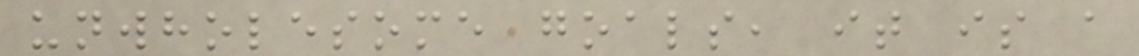unwholesome goals, it is a
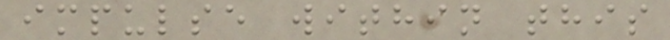impulse within this
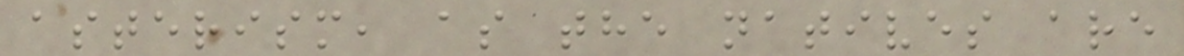asterism, as the natives are
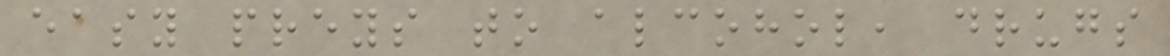easy preys to alcohol, drugs
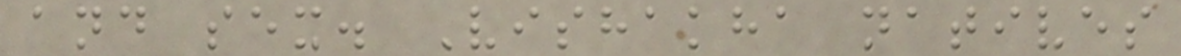and sex. Vishakha natives
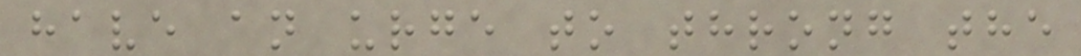have an urge to throng the
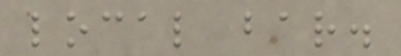local bar.
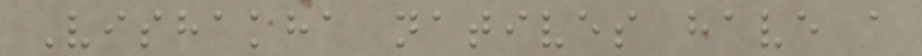Vishakha natives have a
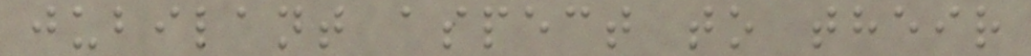jubilant aspect to their
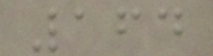164
